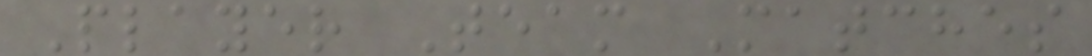Player Team Matches
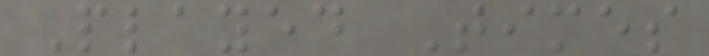Played Times
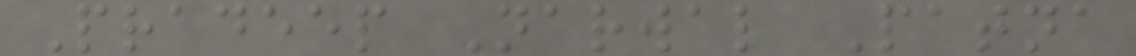Pradeep Narwal Patna
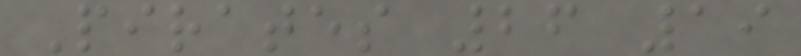Pirates 26 19
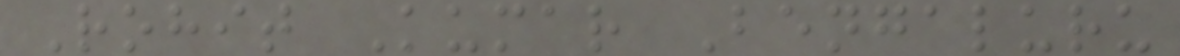Rohit Kumar Bengaluru
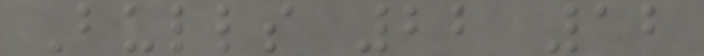Bulls 22 12
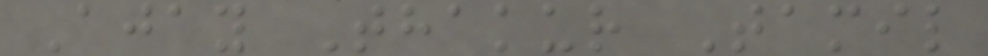Ajay Thakur Tamil
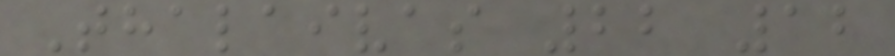Thalaivas 22 12
